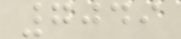7049
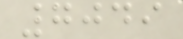7049
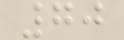70
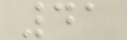41
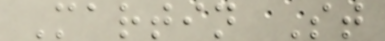Martin St
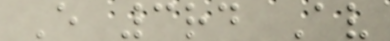E 3rd Av
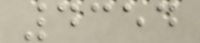4354
